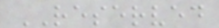RESERVED
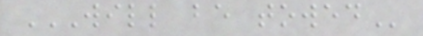WILL BE TOWED
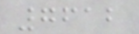7612
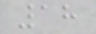18
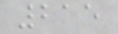215
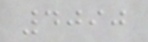4090
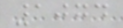1074
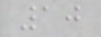10
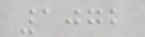1072
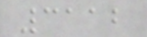3112
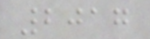2017
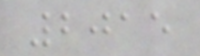2015
